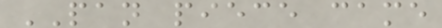PAN piece came
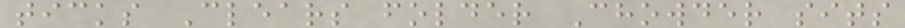ticks Clears folder Chowder sits
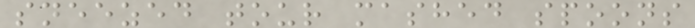sneezed tour mashed spoons
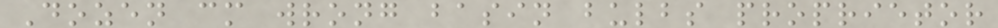Dozen cm wrong basin bulbs proprietor
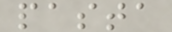pasta
